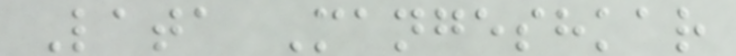Lata Mangeshkar
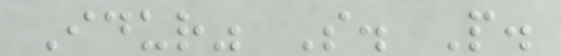Idur" S. P.
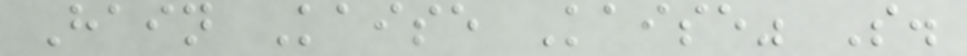Hain Kaise Kaise" S.
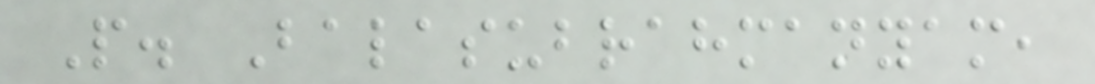P. Balasubrahmanyam,
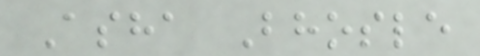Asha Bhosle
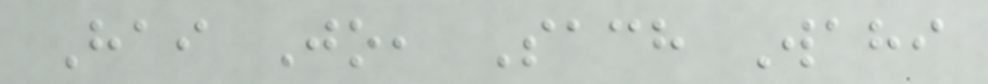Hai Jo, Sach Wahi
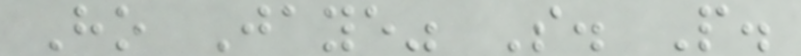Ho Jaye" S. P.
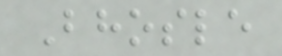Bhosle
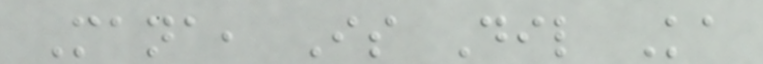Mana, Is Dil Ka
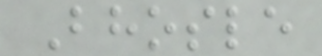Bhosle
